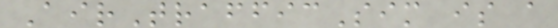AirTrafficSim is a
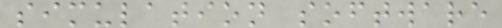simulation software
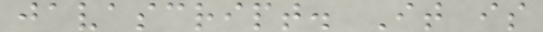javascript. It is
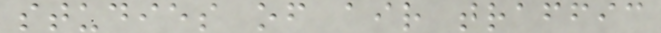studies of air traffic
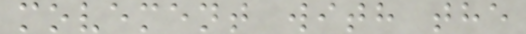movement with the
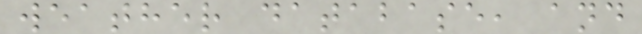weather database, and
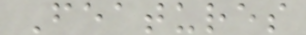Features
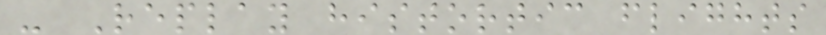- Replay histortic flights
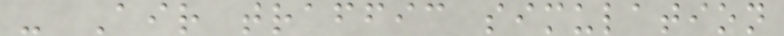- Air traffic simulation
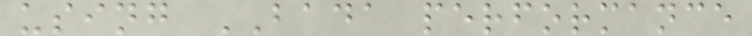using BADA performance
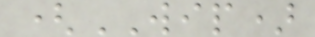(WIP)
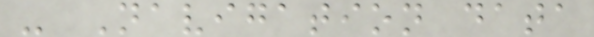- Navigation data
